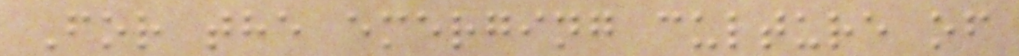For the emerging culture of
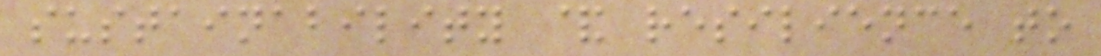sustainability & resilience to
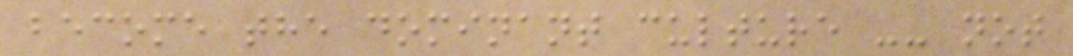become the dominant culture -- not
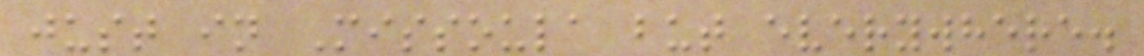just in Missoula but everywhere.
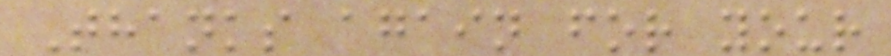Thanks again for your
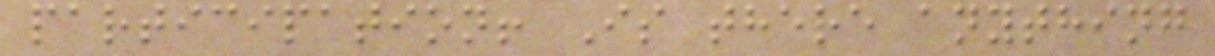participation! Is there anything
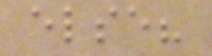else?
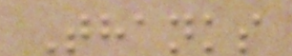Thanks
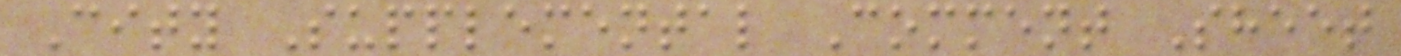City Supplemental Comment Sheet
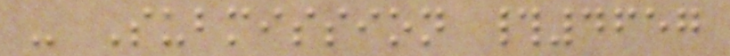- Submission #4657
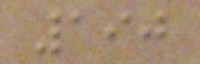190
